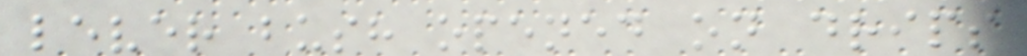lever bush opened on drips
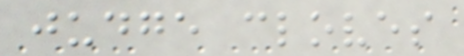judge cloves
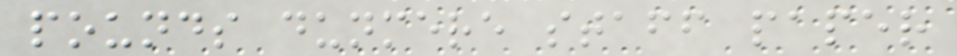pounds dunmere staff paper
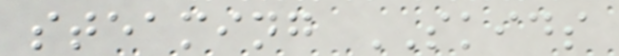steaming SKIDS
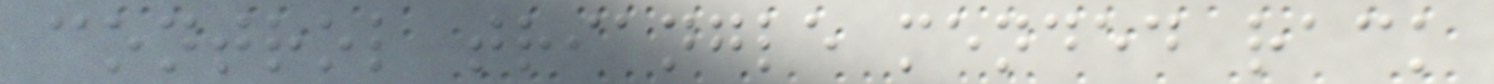control triangle mended rack
